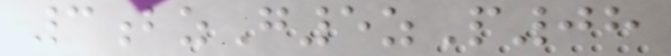3bzG5zP08
